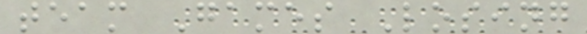team Games Losing
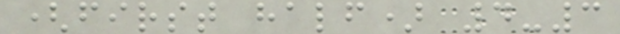(first half) 4-3
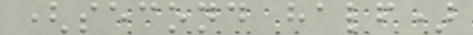(second half)
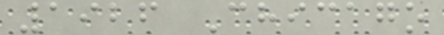1926 Chicago
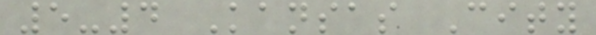5-4 Kansas City
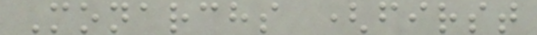Monarchs (first
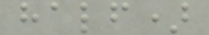half)
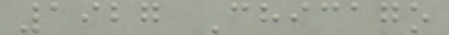1927 Chicago
